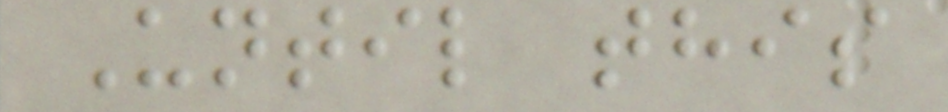Until this
